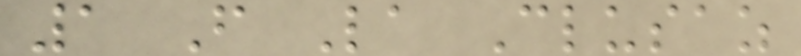1 F La Clusaz
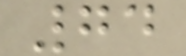74
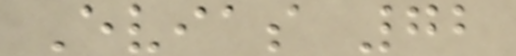Evias 72
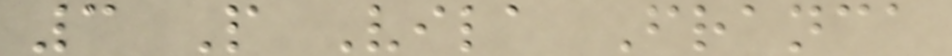3 P Vila Franca
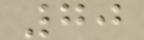70
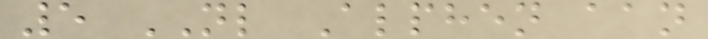5 NL Alphen aan
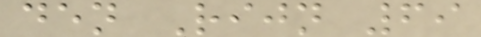den Rijn 69
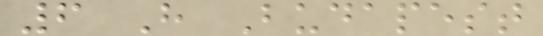6 H Budapest
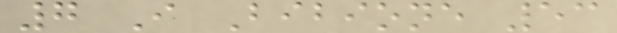7 I Bibione 53
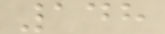148
